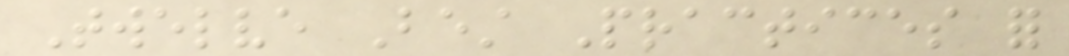Twelve Best Practices for
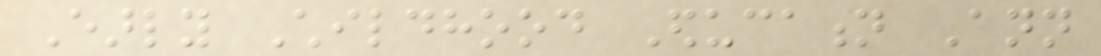Early Childhood Education Ann
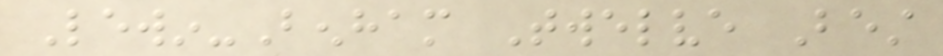Lewin-Benham Twelve Best
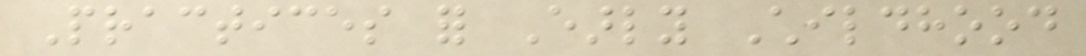Practices for Early Childhood
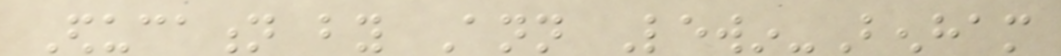Education by Ann Lewin-Benham
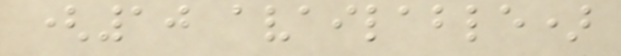(10 available)
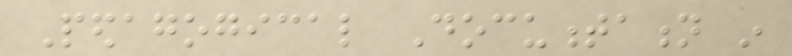Pedagogical Documentation in
